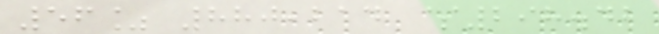56% 880,214 $298.42
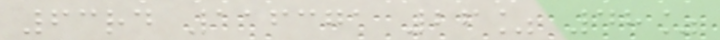63rd 116371 26% 48%
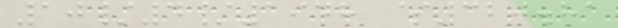10/4/1948 $320.81
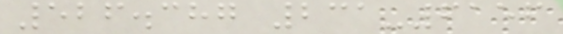526.387 231-6156
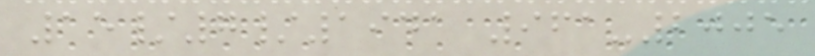15/7/1941 961-2005
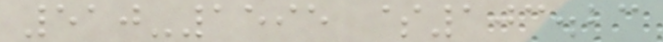510-1595 $103.23
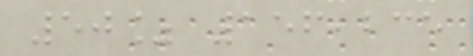50% 156,235
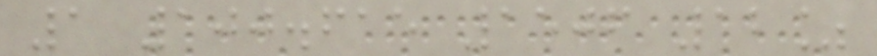1 100.615 1506 12%
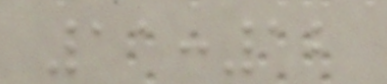11:12
